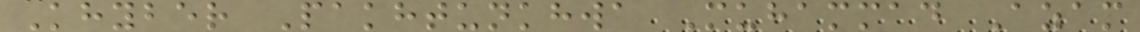Khyber Pakhtunkhwa Muhammad Azam
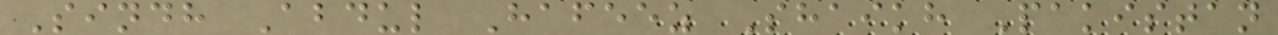Sindh Abdul Hafeez Shaikh Pakistan
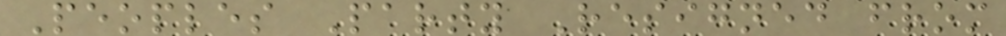Peoples Party Resigned from
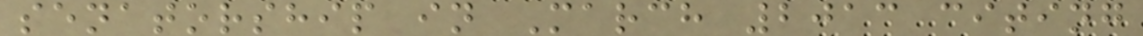senatorship in March 2013 citing
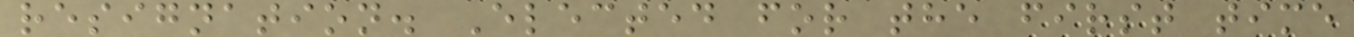resignation. Elected for the first time
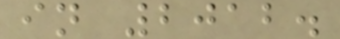in 2012.
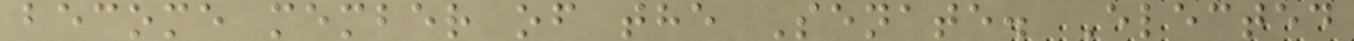become member of the Senate. Elected
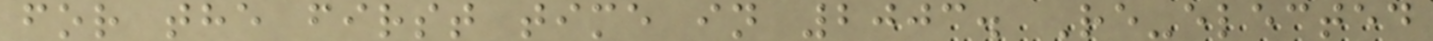for the first time in 2003. Re-elected
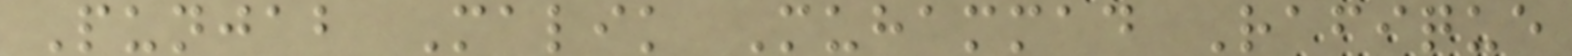Punjab Malik Muhammad Rafique
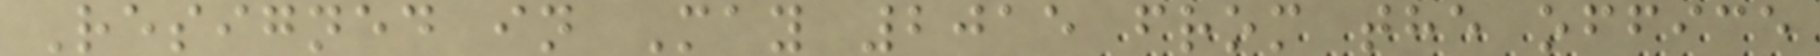Resigned in May 2015 from the office
